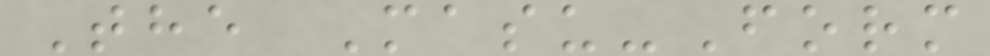The Masu-Form
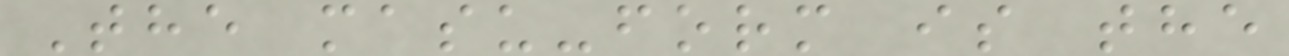The masu-form is the
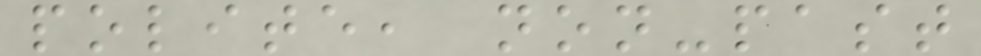polite, non-past
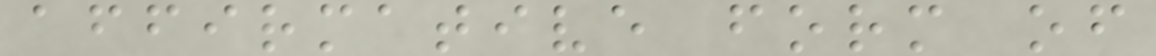affirmative form of
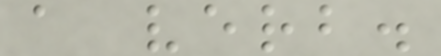a verb.
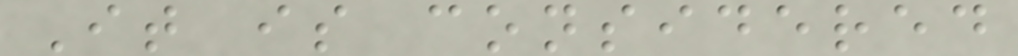It is considered
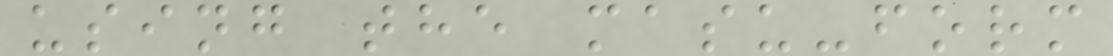using the masu-form
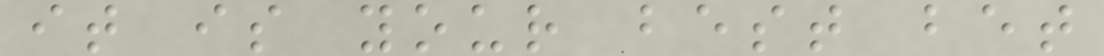it is your best bet
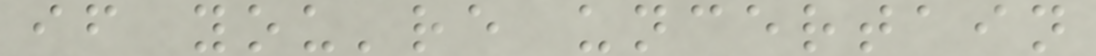if you're uncertain
